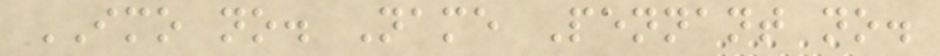IMO no. Name Pennant no.
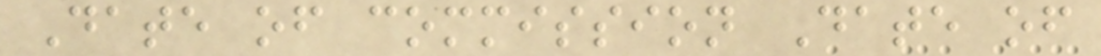Date of commission Date of
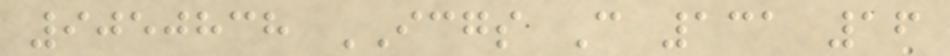9050838 ICGS C 131 16
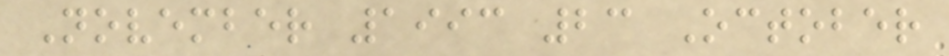November 1993 23 October
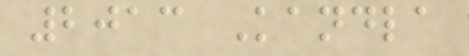2013 Kandla
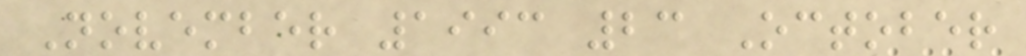November 1993 23 October
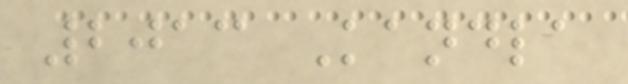2013 Kandla
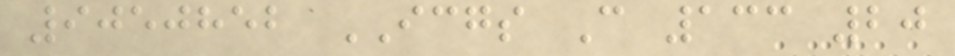9050852 ICGS C 133 20
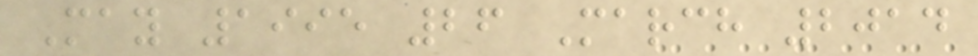May 1995 26 March 2014
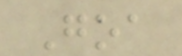Goa
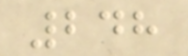248
